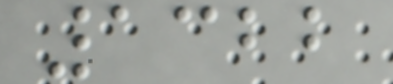1322
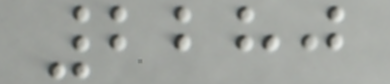2280
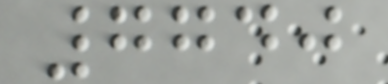7740
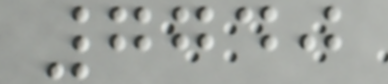7740
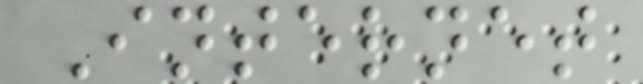Internet
